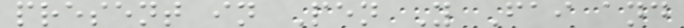present in Pen Y Fai and
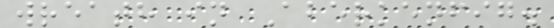wreath in Aberkenfig.
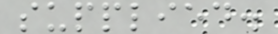supplied.
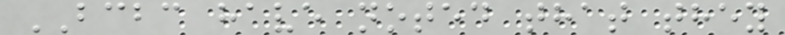BCBC have noted that they
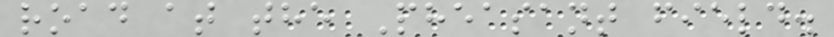road at the Pheasant field.
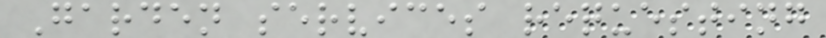Garden services requesting
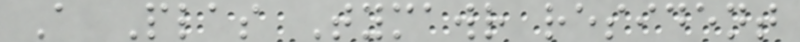A Plas Tymawr resident
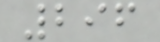296
